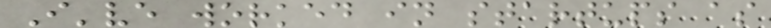I've worked in startups as
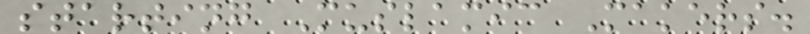starting Muslamic Makers.
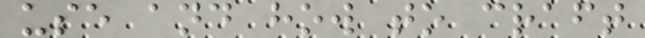use and how to craft
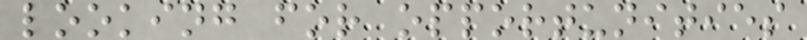looking for opportunities
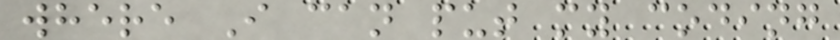where I can put my coding
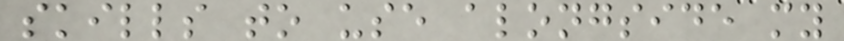skills to use alongside my
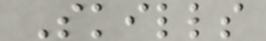Skills
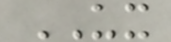UX
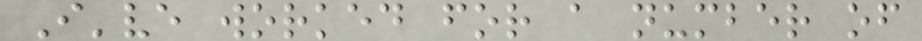I've worked for a number of
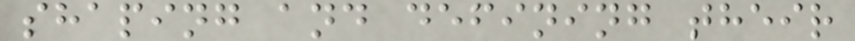shaping and defining their
